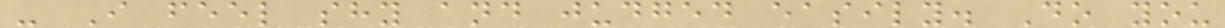- I feel shy and judged easily. Do you
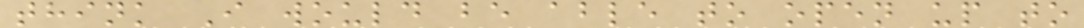think I would be able to open up to
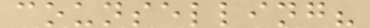counselling?
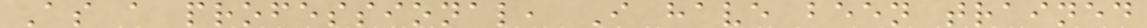As a professional, I have been trained
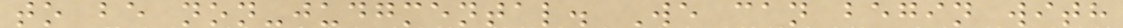to be non-judgmental. We can begin with
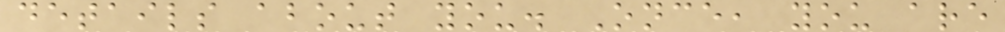details about you. Once, you are
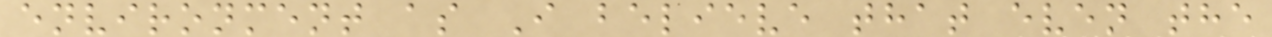environment as I believe that even the
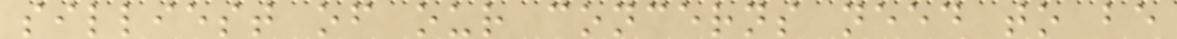silliest of our concerns need to be
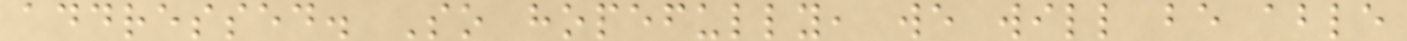addressed. So hopefully, we will be able
